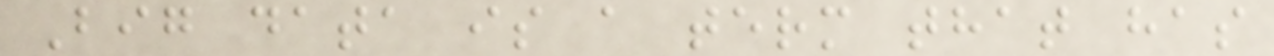Big data is a term that has
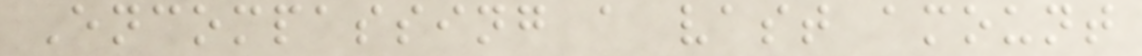Encompassing a vast amount
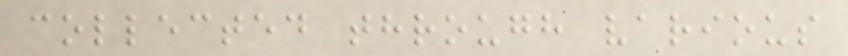collected through various
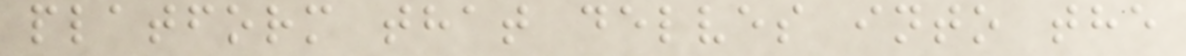platform that delves into the
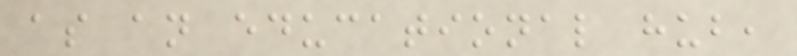as an educational hub,
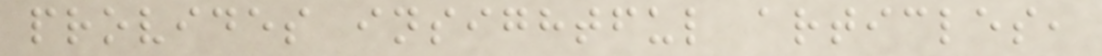provides insightful articles,
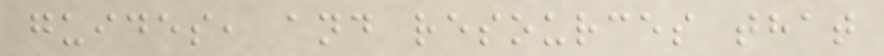guides, and resources that
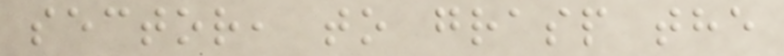sector, to grasp the
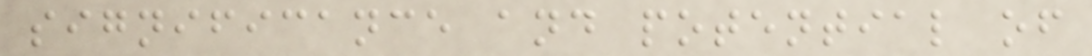significance and potential of
